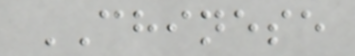CHINESE
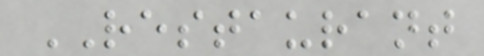RESTAURANT
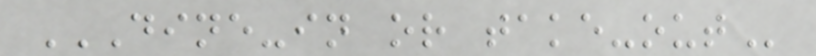DINE-IN OR TAKE-OUT
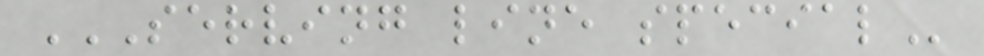SERVING LINE SPECIAL
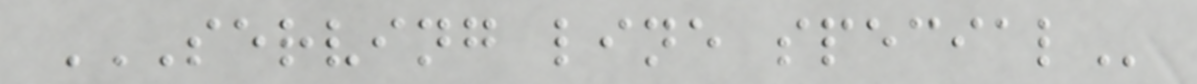SERVING LINE SPECIAL
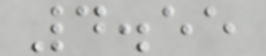4.55
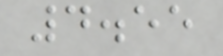4.55
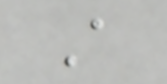A
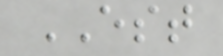EST
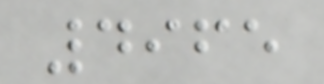4965
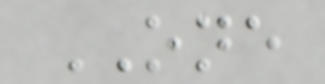ONE
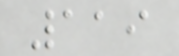119
